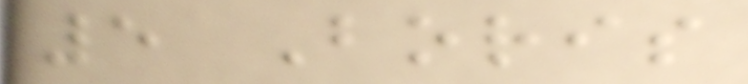5 Boris
